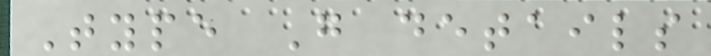Type G details
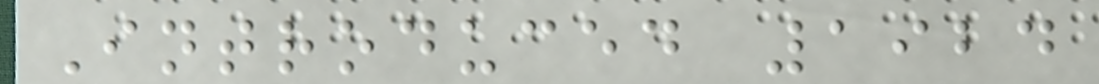Introduced 1924
